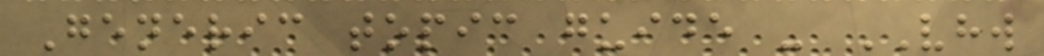Generic topic guide - VHW
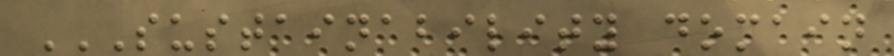SUSTAINABILITY DOMAIN
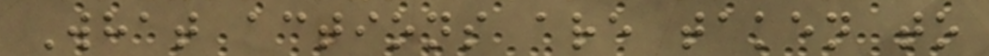What actions are taken to
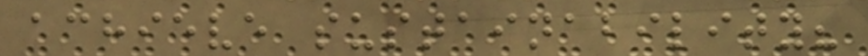achieve sustainability?
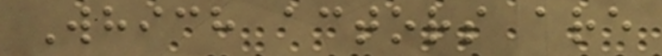Which actors are
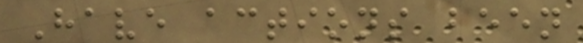Have actions been
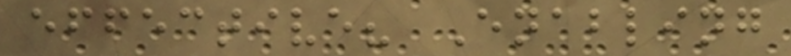effective? Enabling
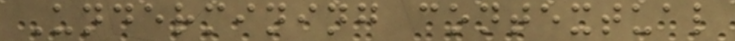Undermining contextual
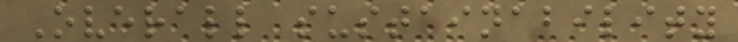Overall sustainability
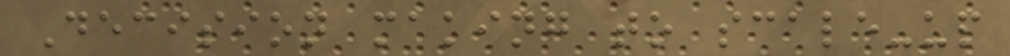Decision making to scale-up
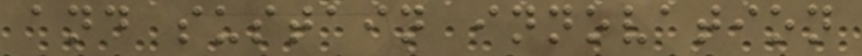and sustain innovation
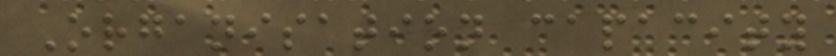Organisation capacity
